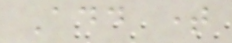Add time
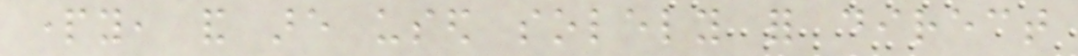party, and are used solely for direct
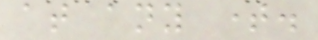at any time.
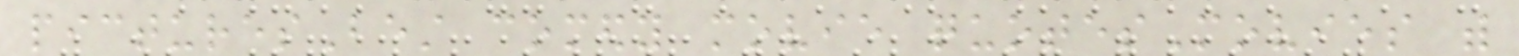picturesBest comedy movie quotesMovies with
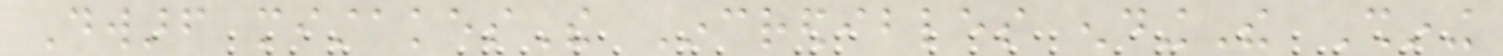Dwarf mistakesThe Incredibles endingThe Shining
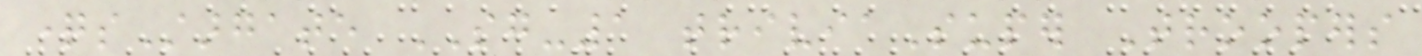questionsStargate SG-1 triviaSuper Troopers
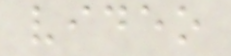video
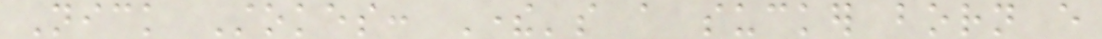Nick Stokes: There's a sucker born every
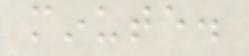minute.
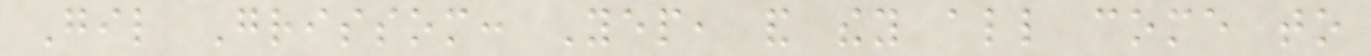Gil Grissom: Yep, and they all come to
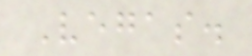Vegas.
